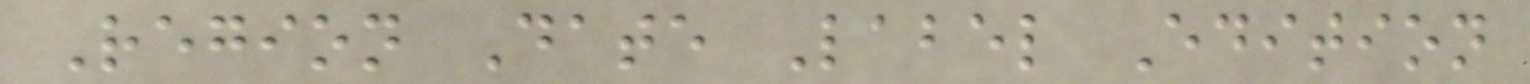Region Date Label Edition
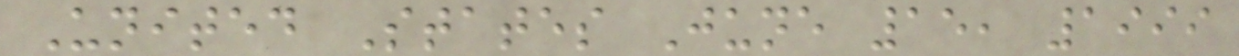United States June 15, 1999
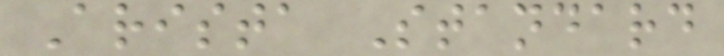Arista Standard
